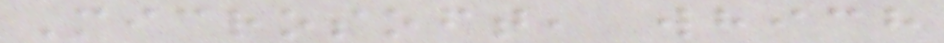Microsoft, which
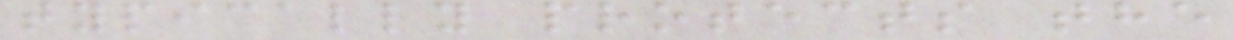typically protects the
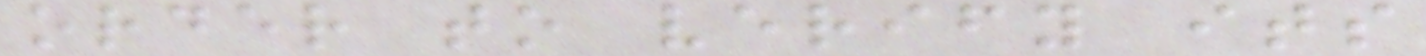order to verify its
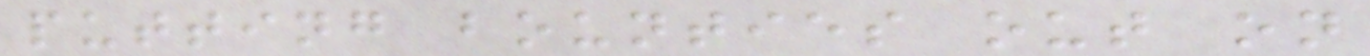putting bounties out on
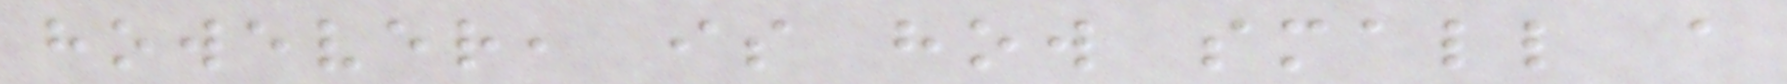however, is how small a
